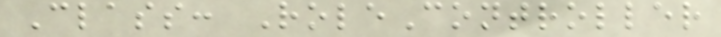Class: RoleController
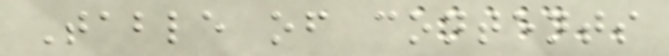Table of contents
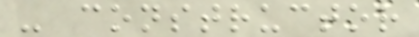- constructor
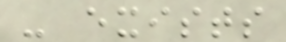- exists
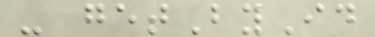- getById
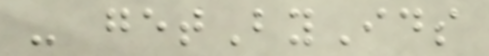- getByIds
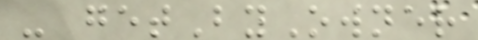- getByOwner
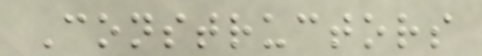Constructors
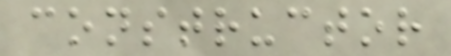constructor
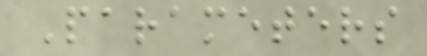Parameters
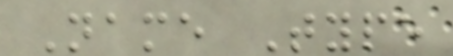Name Type
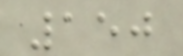150
